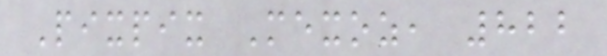Pixpix Mexoz, 822
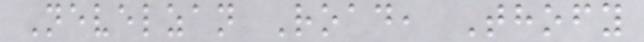Nevelzan Road, Thofy
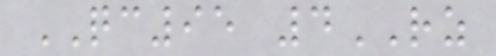QC95 4RZ
